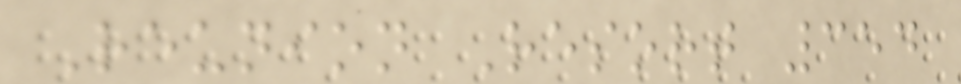Reunion Resort 354
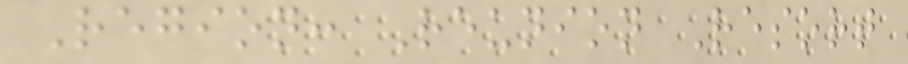Region: Reunion Resort
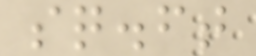sq.ft
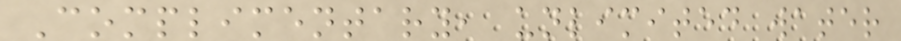Complimentary, unlimited water
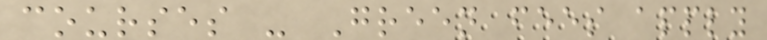courses - Green fees apply
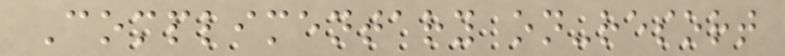Complimentary on-resort
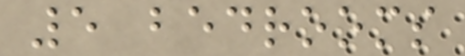5 bedrooms
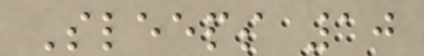Sleeps 10
